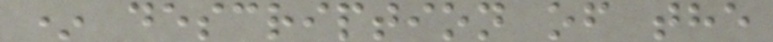* description of the
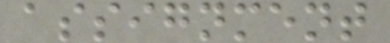assignment
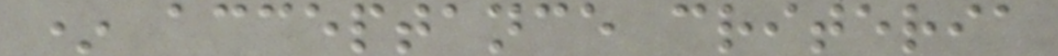* acceptance criteria
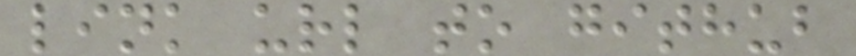link url to github
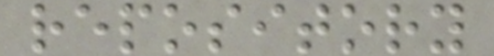repository
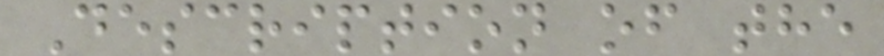Description of the
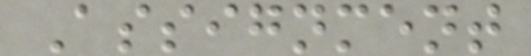Assignment
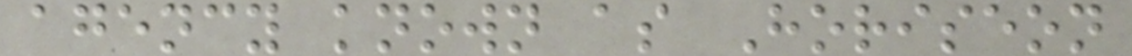agency known as Horiseon
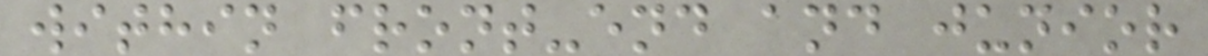within front-end and junior
